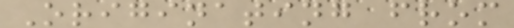Originating from
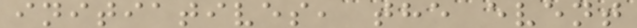initiatives, the event
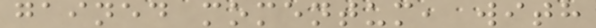gained momentum, with
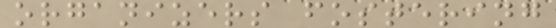organizers fostering
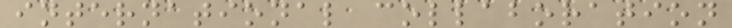international collaboration
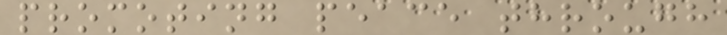promoting peace through
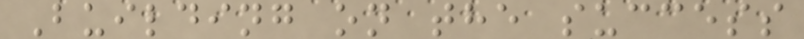Building on the success
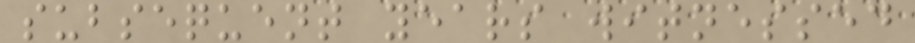subsequent years witnessed
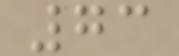73
